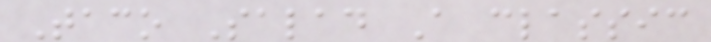Taco Salad A classic
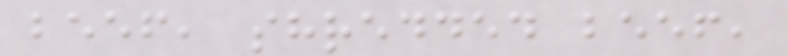beef, shredded beef,
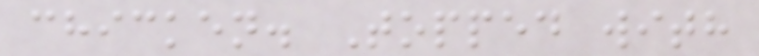chicken. Topped with
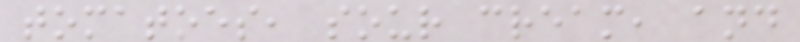tomatoes, sour cream, and
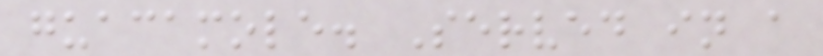guacamole. Served in a
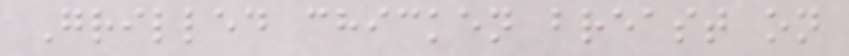Grilled chicken breast on
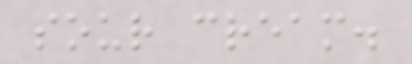sour cream.
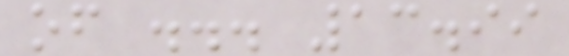of ... 13.99
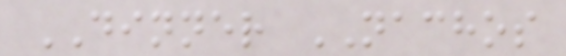DINNER NACHOS
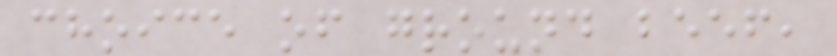choice of ground beef,
